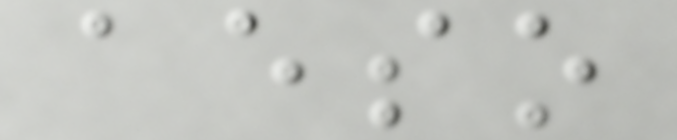aeso
